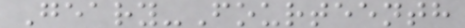Geary-Fourteenth
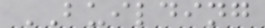BUILDING
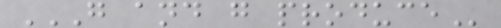G AND G PRODUCE
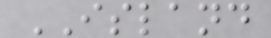ISLAND
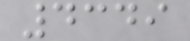4349
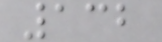132
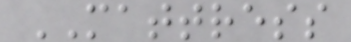MATTRESS
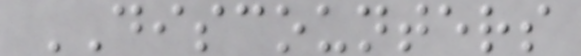DISCOUNTERS
